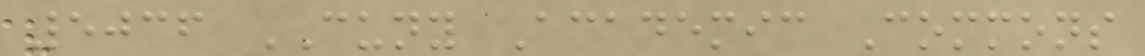5036 CUNY Academic Commons
